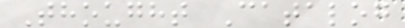Thought Catalog
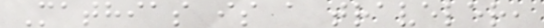Mathias is a traveler,
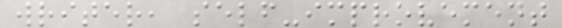writer, self-improvement
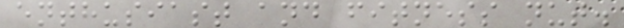enthusiast and fitness nut.
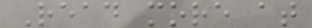Read more at
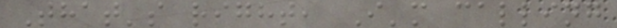That's right, I'm calling
